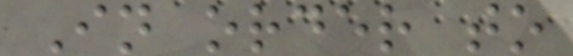In order to
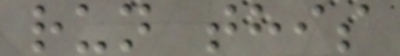run this
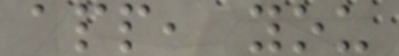app, you
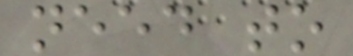need to
